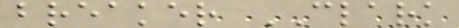breaker CLARK
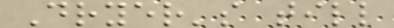Dryer's till
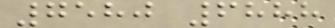7580 6888
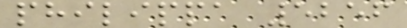philippa 5256
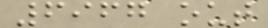6967 out
